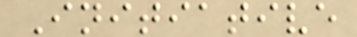Initiative
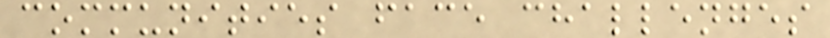communities face challenges
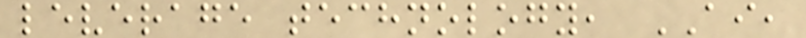leverage technology, AI,
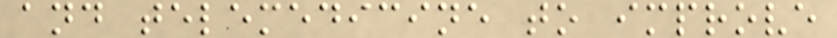and telemedicine to improve
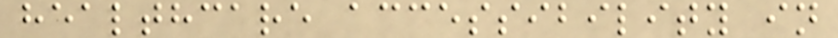healthcare accessibility in
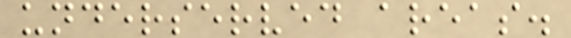underserved areas.
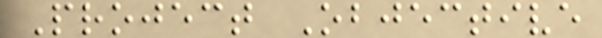Project Objective
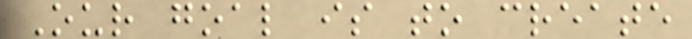Our goal is to create
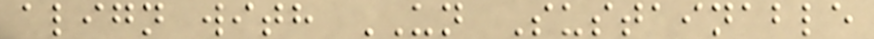align with UN Sustainable
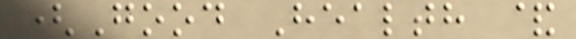(Good Health &
